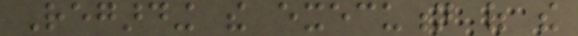Regarding the execution of the
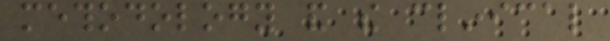methodology and the clinical
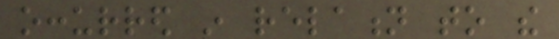occurred in relation to the
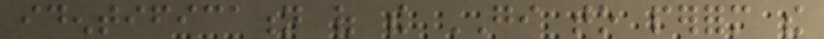identification of the GI to perform the
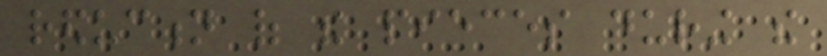reduction of the pieces during the
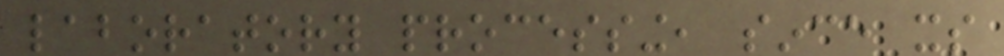laboratory processing, since its
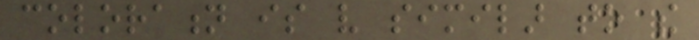coloration is very similar to the
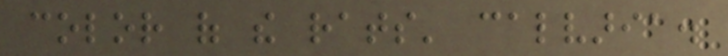color of the rats' calvaria.
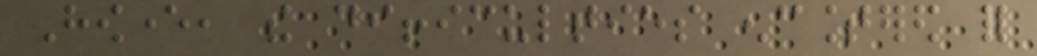However, the difficulties encountered for
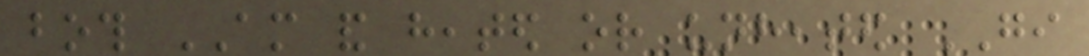both AM and heated or unheated GI
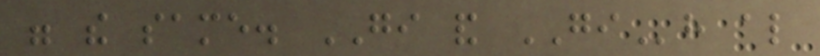were the same. GI and GIh also
